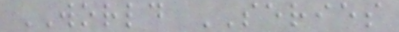WORLD SERIES
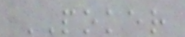POKER
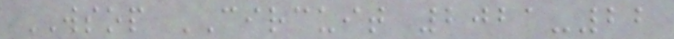WSOP CIRCUIT 2021-22
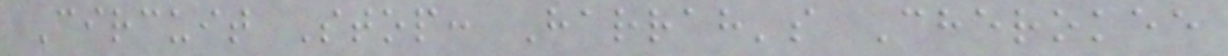Circuit Stop: Harrah's Cherokee
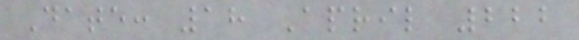Date: 18 April 222
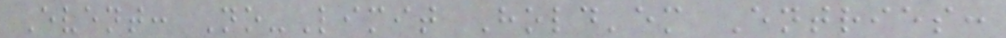Event: No-Limit Hold'em Entries:
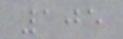105
